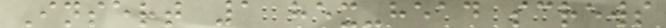Insert 1 hex-head screws
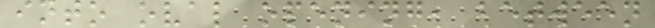into oval opening, between
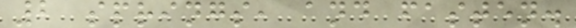2 springs, and fasten.
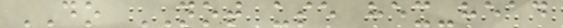DO NOT use hex-head
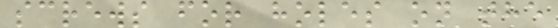screws for holes on the
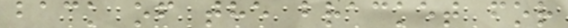back of the bracket for
